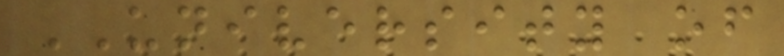UNIVERSITY of
